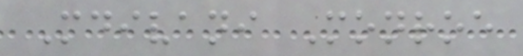Mdivani Monroe
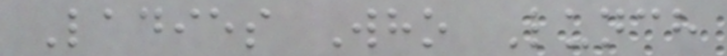Ladies Who Lunch
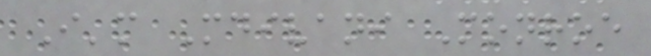I'm Mdivani Monroe
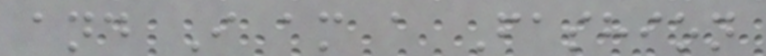and I am a Fashion
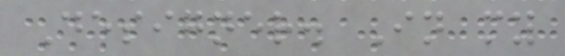Designer. In my
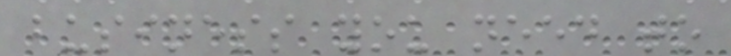business you need to
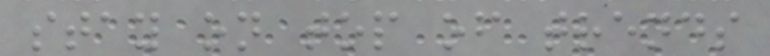stay on top of trends
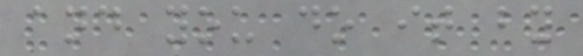and you do it by
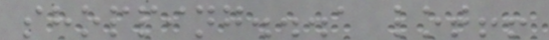shopping...a lot!!
